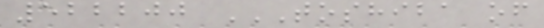522200 TOSHIBA OF
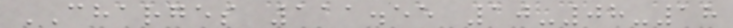CHARGES 111.55 10-08-18
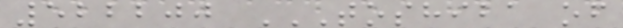522200 TOSHIBA OF
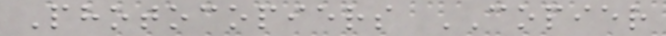Photocopiers COPIER
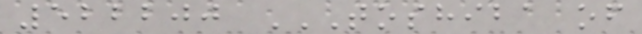522200 TOSHIBA OF
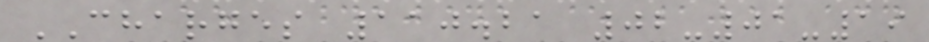CHARGES 110.21 02-01-19
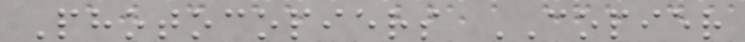Photocopiers COPIER
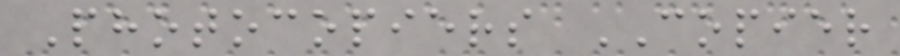Photocopiers COPIER
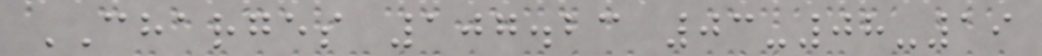CHARGES 107.23 03-08-19
